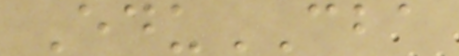EduCBA
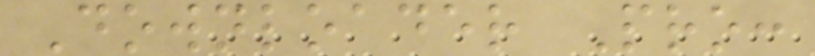Downloader Pro:
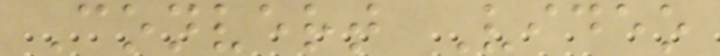Convert Video
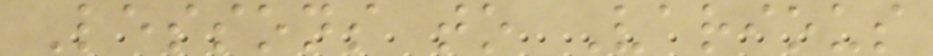Lessons to Various
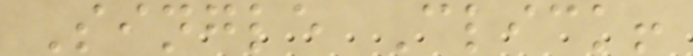Single Click!
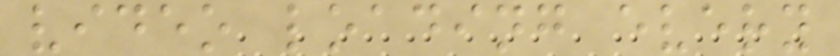video loading every
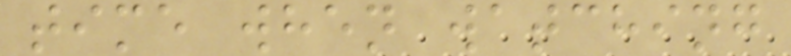time when watching
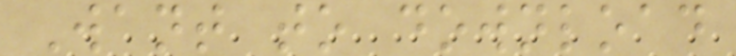Want to download
